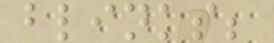blinks;
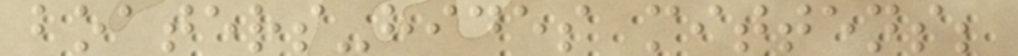boaters-hides mittens;
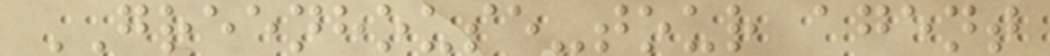GREENHOUSE-tour agent
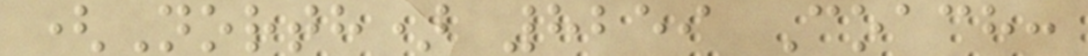(North) 8259 Coach:
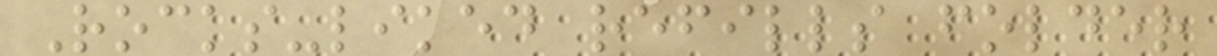Rocks-liked refills folder
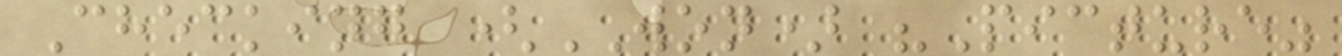Checking (WON) "Picture"
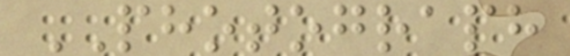PHOTOGRAPH
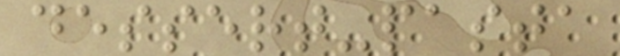dessert-pasta
